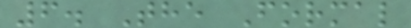6. The Formal
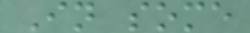In some
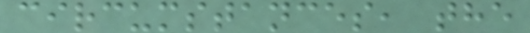circumstances, the
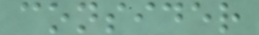consider
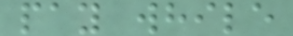pay while
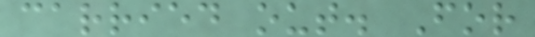carried out. For
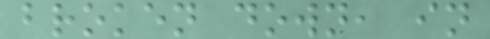broken down, in
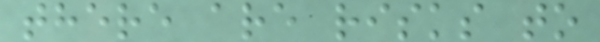there are risks to
